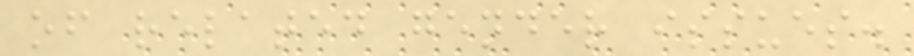of related gender issues.
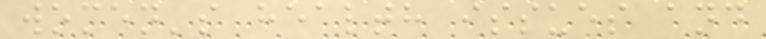women's health issues and
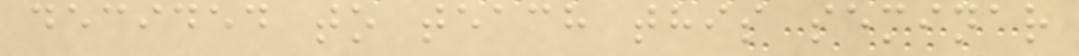decided to teach this seminar
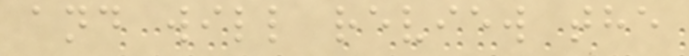and will review the
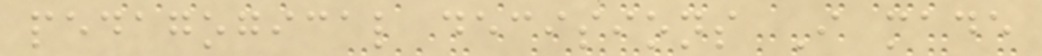pedagogical decisions I made
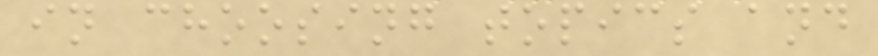in choosing topics and
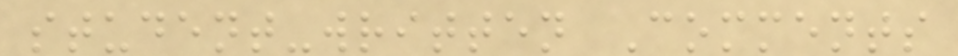student-written Comments
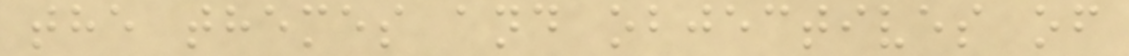the themes and objectives of
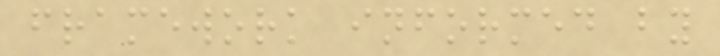framework informed by
